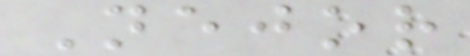Nejor
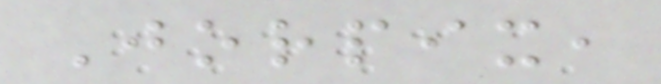Jorpix,
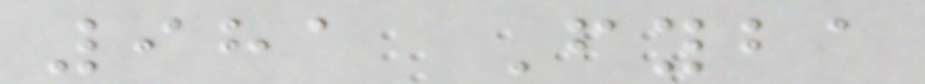981 Fyba
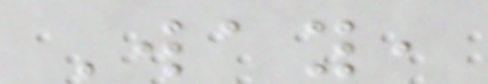Way,
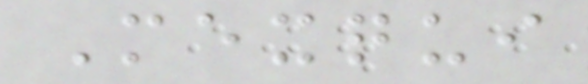Mexqui
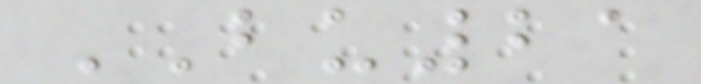BU21
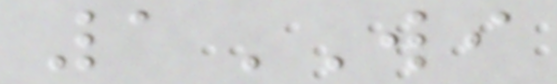1WI
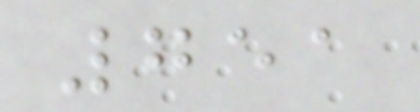751
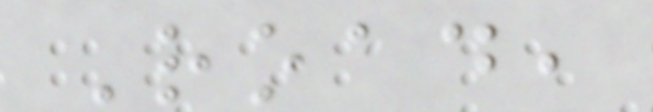Road,
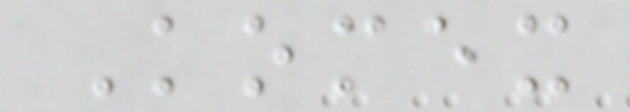Komex
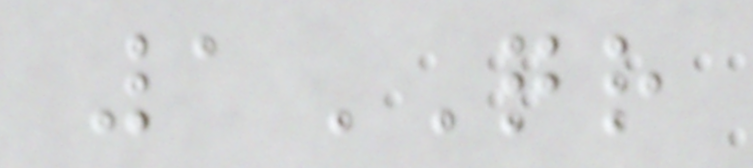1QR
